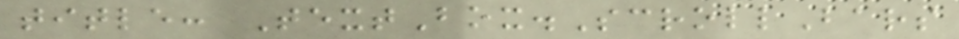title: TextBox.ScrollBars
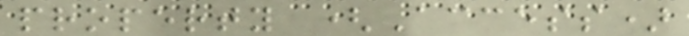property (Access)
